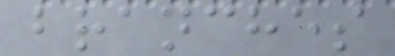branches
